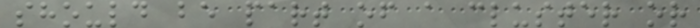should be part of a cluster or
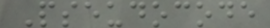Pseudocode
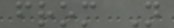from N
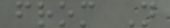from N
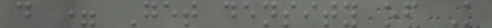d = Get density of K
